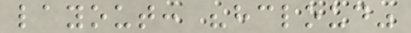layout: "hcloud"
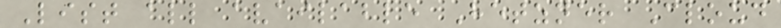List all available Hetzner Cloud
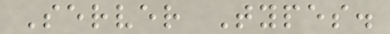Server Types.
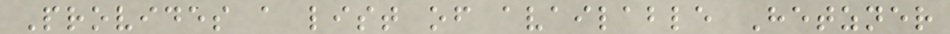Provides a list of available Hetzner
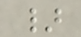}
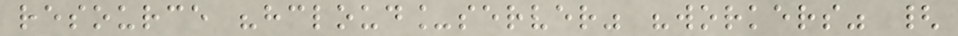resource "hcloud_server" "workers" {
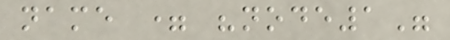name = "node1"
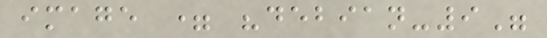image = "debian-9"
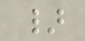}
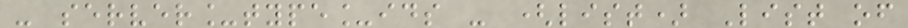- server_type_ids - (list) List of
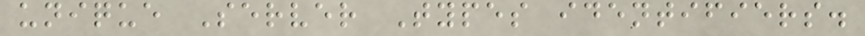unique Server Types identifiers.
